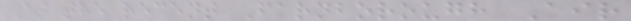At the recent Farnborough Air
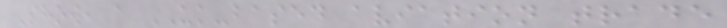Show, a UK-based aviation trade
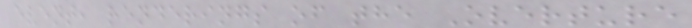event, renderings of the Overture
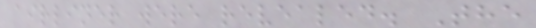airliner were revealed. The
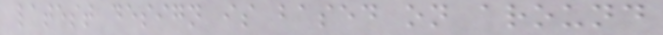latest design is based on around
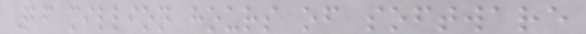26 million hours of software
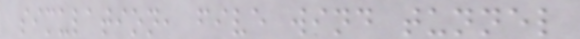simulation, five wind tunnel
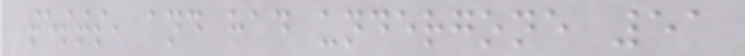tests, and had undergone 51
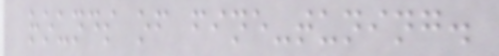rounds of fine-tuning.
